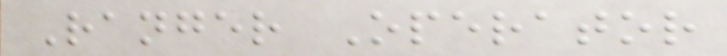Ranger Operator
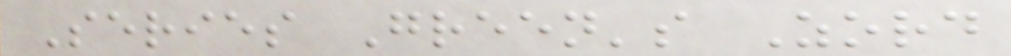Series Green's Zord
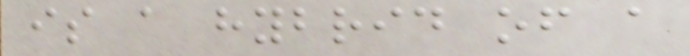is a hybrid of a
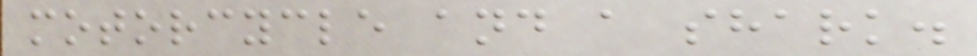motorcycle and a shark.
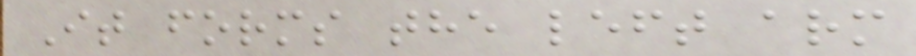It forms the left arm
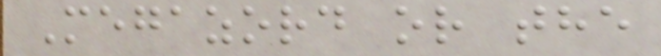Megazord or the
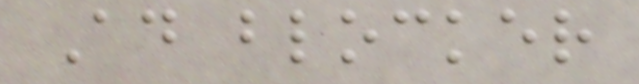Ad blocker
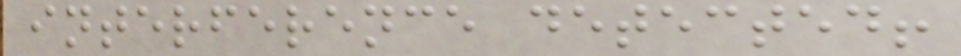interference detected!
